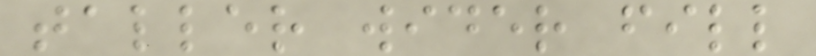taller wider fill
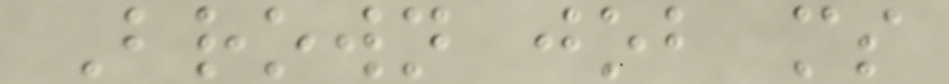Brown job ms
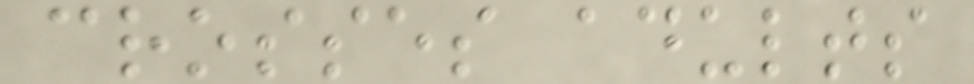crosses adults
